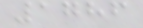1786
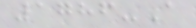1786-A
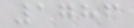1786
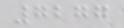7277
